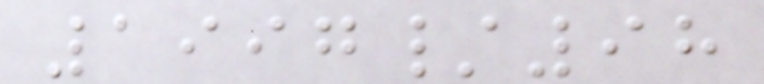1997/98
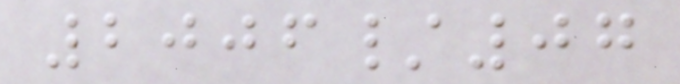2006/07
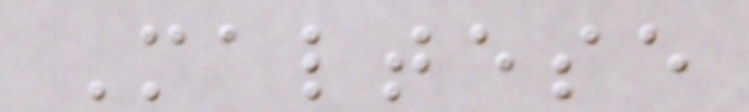Maltese
